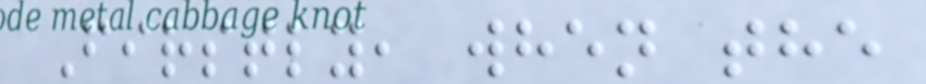Firstly, when the
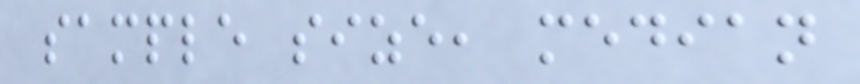sample size, median
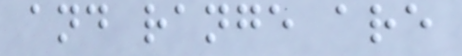and range are
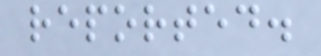reported.
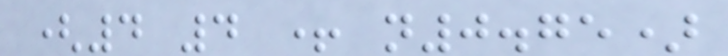(4 4 + n0.75)
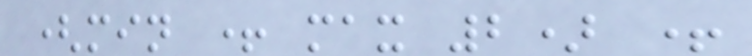(min + max 2) +
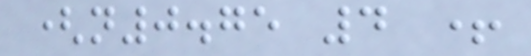(n0.75 4 +
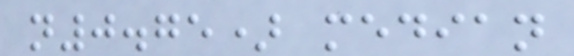n0.75) median
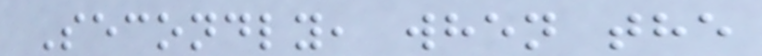Secondly, when the
